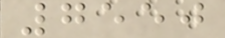7550
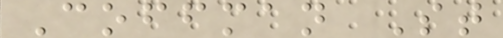Coffman St
